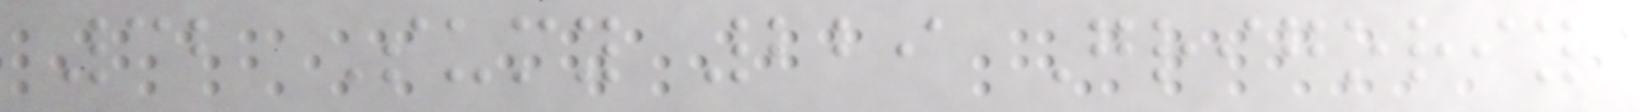32 Sumy 229 Grigoriy
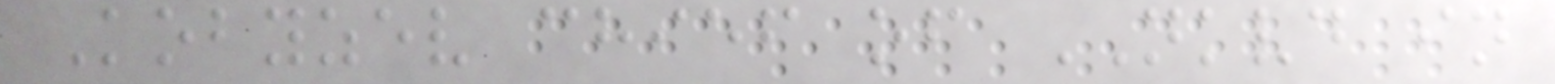Kobyzev chief of NKVD in
